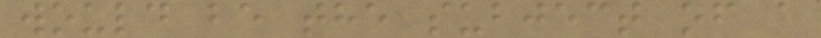would be the subject of a
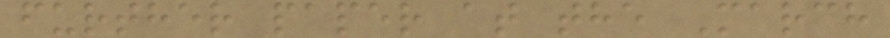further paper at the March
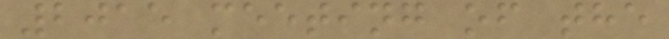2015 meeting of the
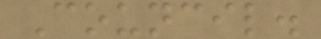Council.
